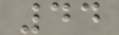44
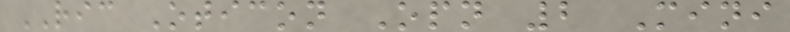RIC Oticon Opn 2 Mini
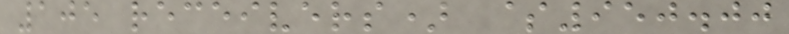105 receivers) $950.00
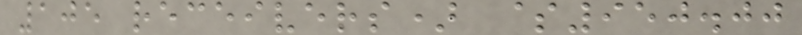105 receivers) $950.00
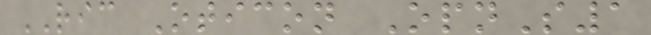RIC Oticon OpnS1
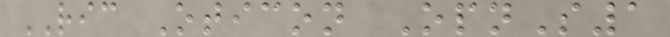RIC Oticon OpnS1
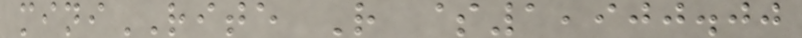miniRITE R $1,900.00
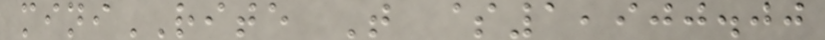miniRITE T $1,900.00
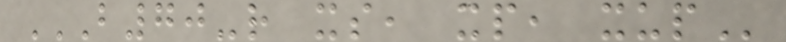B70-R XS, XP, XUP
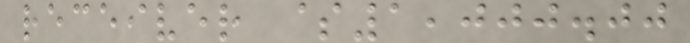receiver $1,000.00
